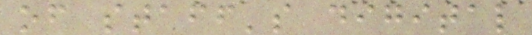of staff's digital
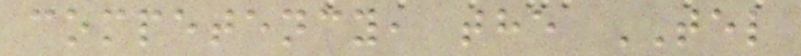competency, the TEL
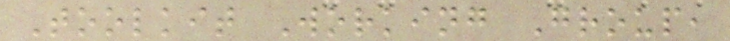Toolkit Working Group,
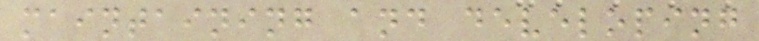maintaining and developing
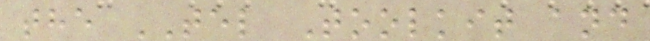the TEL Toolkit and
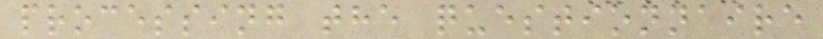processing the questionnaire
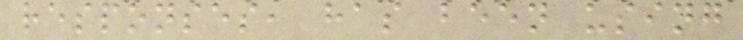responses, has been using
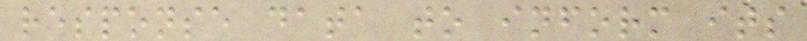response data to inform its
